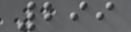299
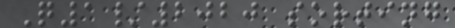Q1/2020 sorting
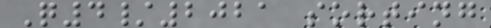Q4/2021 sorting
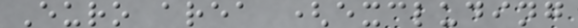Euro area (excluding
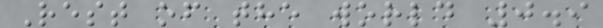Rest of the world 0.9
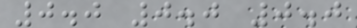0.0 0.0 0.0
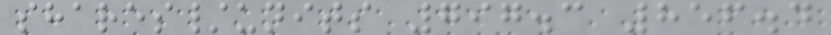shares/units 797.3 856.4
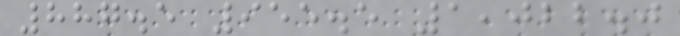887.5 955.5 1,022.0
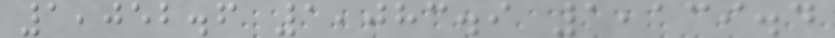1,052.6 1,083.9 1,139.4
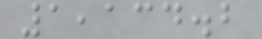1,134.2
